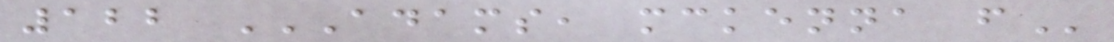122 ADAMS, MCKENNA F
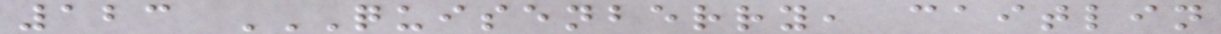123 QUISENBERRY, CAITLIN
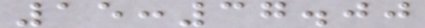15:37.00
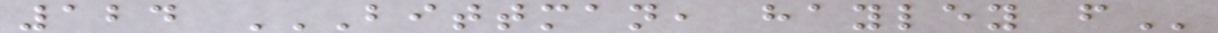124 BITTMAN, HAYLEY F
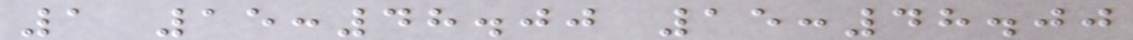1 15:48.00 15:48.00
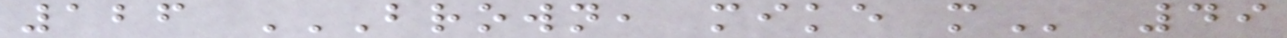126 BROWN, MIKE M 49
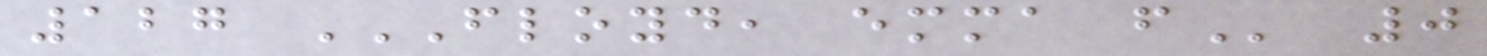127 FLOYD, EMMA F 0
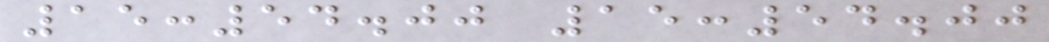15:54.00 15:54.00
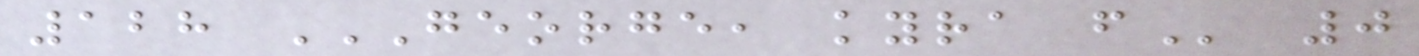128 GEORGE, KYRA F 0
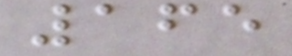165
